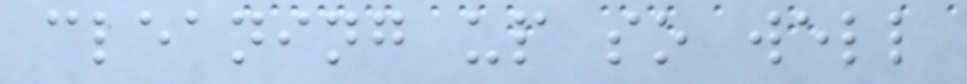cleaning up so well
